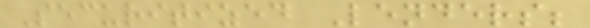Securitized Lenders;
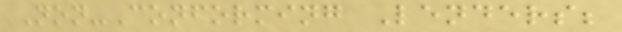Non-Conforming Lenders;
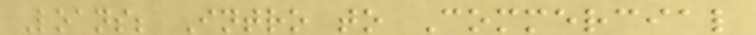Loans; Intro to Commercial
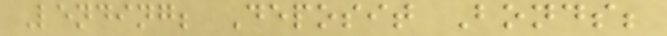Lending; Deposit Bonds;
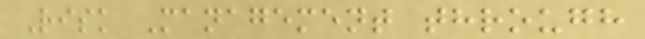Risk Management through
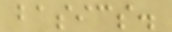basics.
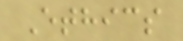Ethics
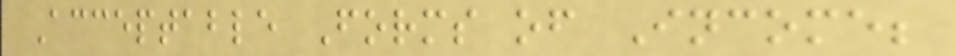Acceptable Forms of Income;
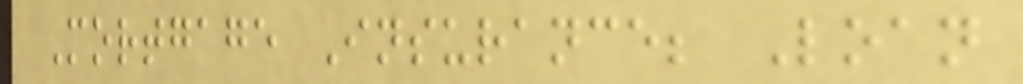Mortgage Insurance; Loan
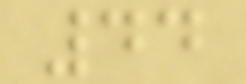44
